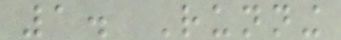1. Running
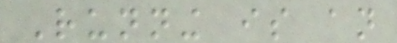Running is an
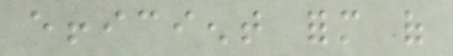efficient form of
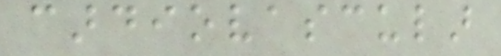cardiovascular
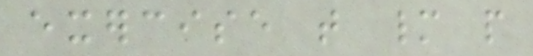exercise that many people
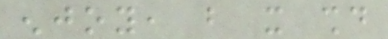enjoy, but it should
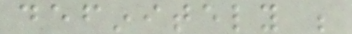definitely be
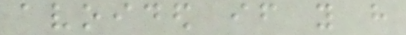avoided if you have
